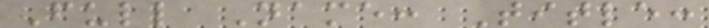Full Name: Title:
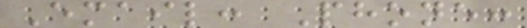Email: Phone:
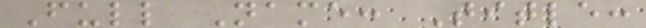Full Name: Title:
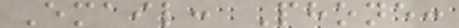Email: Phone:
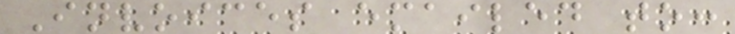Invoices emailed to:
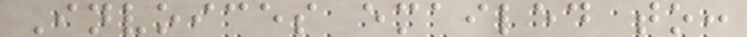Invoices emailed to:
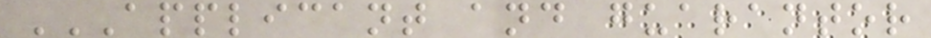APPLICANT AND GUARANTOR
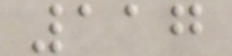117
